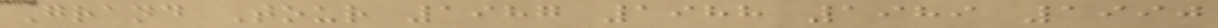Grand Tour 1987 1988 1989 1990
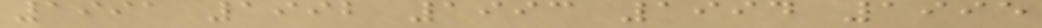1991 1992 1993 1994 1995
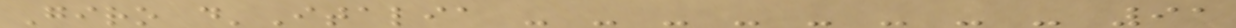Giro d'Italia - - - - - - - - 91
